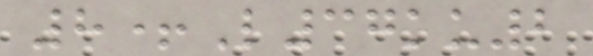8+L37ku2
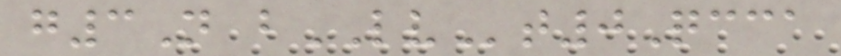g3N bLVt0Qcca
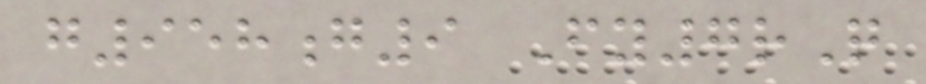g958g9 Fy7rQ
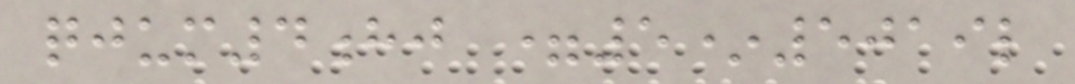qjum4hj =5*5019l
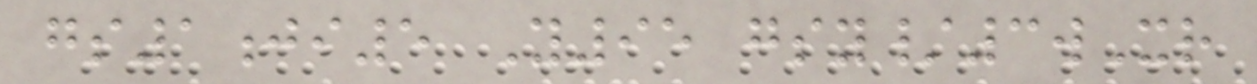gs1ji5 Y95 gsy/3wXr
